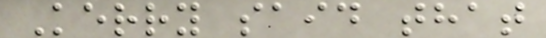Kerry said that
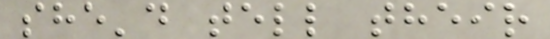she'd tell their
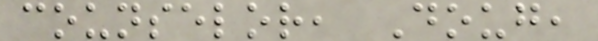counselor, Doug,
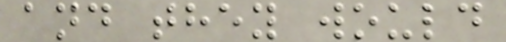and they would
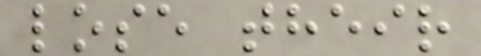lose their
